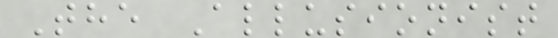The Allusionist
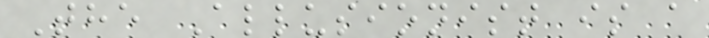The Allusionist is a
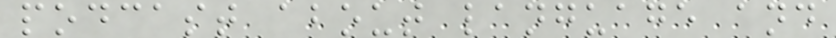podcast about language and
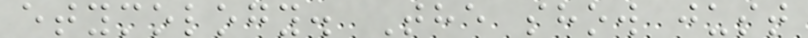etymology. The show just
